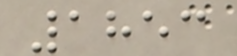1853
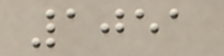1051
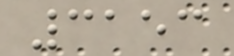3153
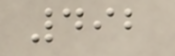492
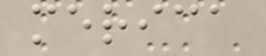merica
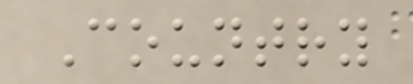Country
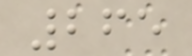265
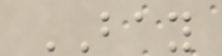BAY
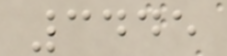3445
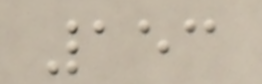153
